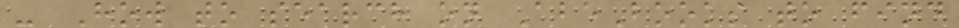- How to search on AbeBooks to find
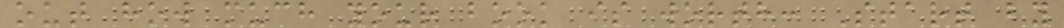out how much your book is worth: Start by
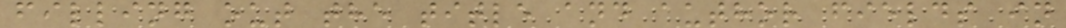filling out the title and author fields in
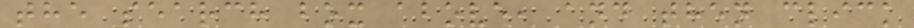the search box above, and then click
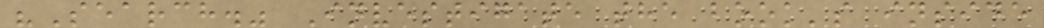"Search." Investigate the book's inside
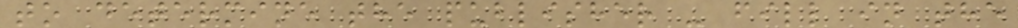to determine the publisher - fill in the
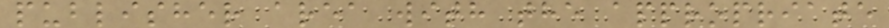publisher area with the appropriate
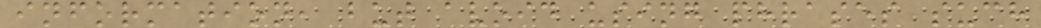information, but avoid using phrases such
